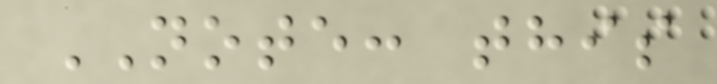NOTE: this
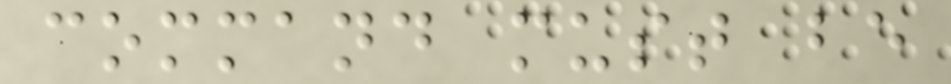command must be
